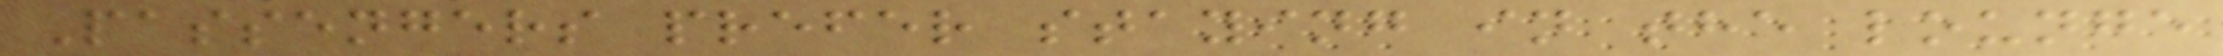Passengers prefer staying in the lounge
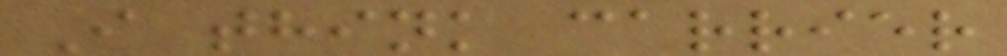I think carrier
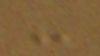-
